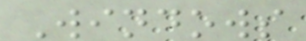Windows
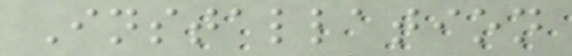Installation
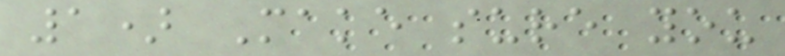1) Make sure you
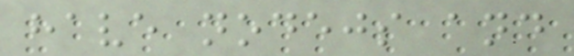have nodejs and
